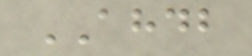AHDB
